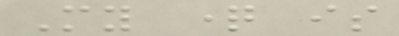My question is
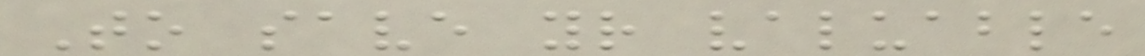To save your valuable
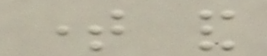time and
